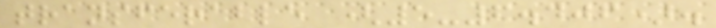transferable (5-6.406).
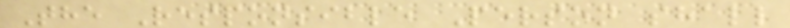The Responsible Person shall
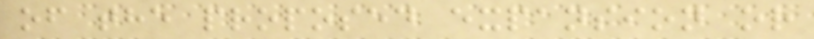of the proposed expansion or
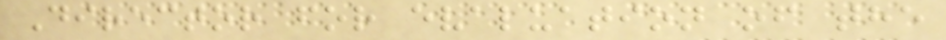Director for evaluation of the
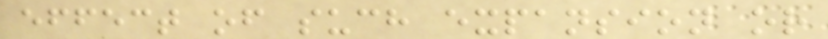effect of such expansion or
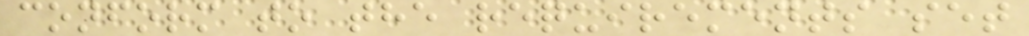conform to the requirements set
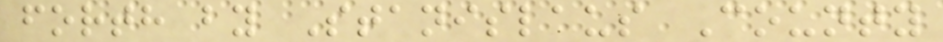forth by Stanislaus County
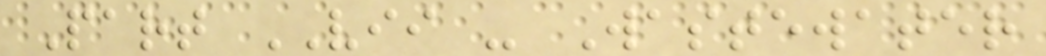Part VII - Wastewater
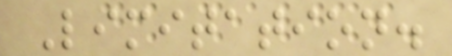Limitation.
